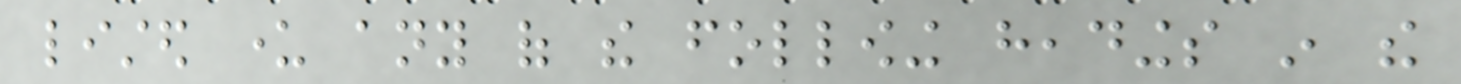listed under any of the following headings in the
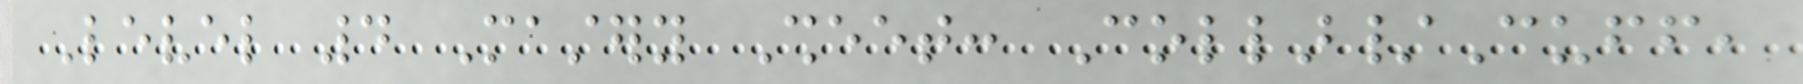Level 4 Mastery Sheet: Collar/Cuff,
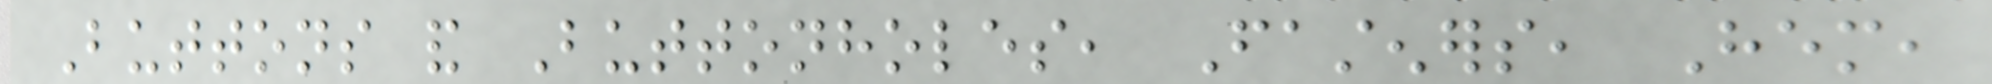Buttons and Buttonholes, Fasteners, Hem,
